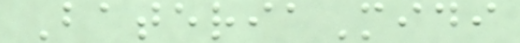BateriaMidi
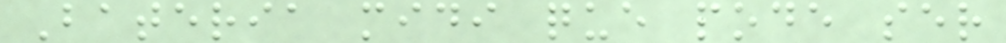Bateria midi que pode ser
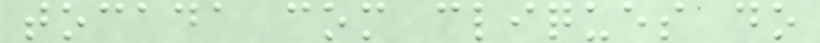tocada com cliques do
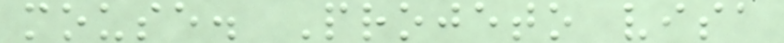mouse. Projeto visa
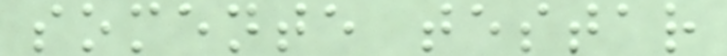somente testar
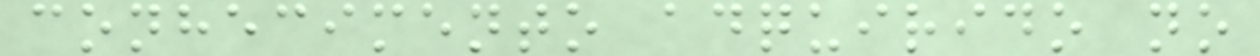conhecimento adquirido no
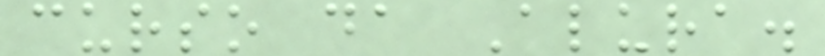curso da Alura.
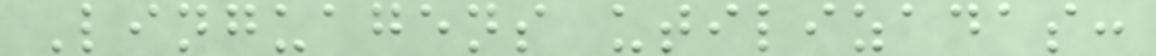Linguagens utilizadas:
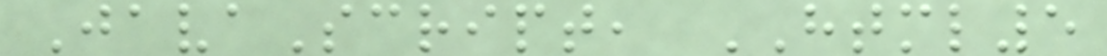JavaScript, HTML5
